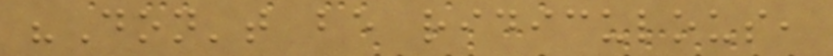"Don't be ridiculous,
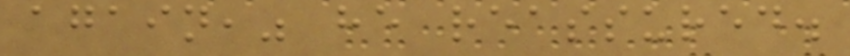again," he reassured.
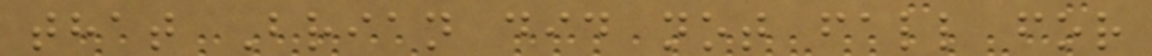that Brian did not fall for
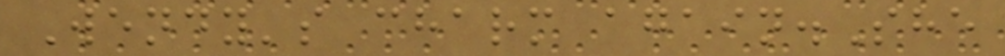Wendy's charm again.She
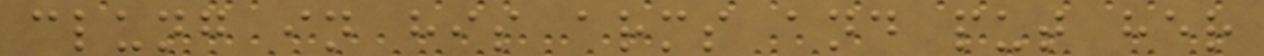clung in his arms and put her
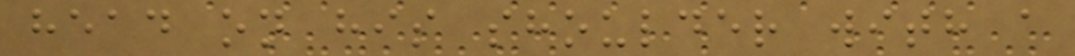head on his shoulder with a
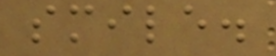smile.
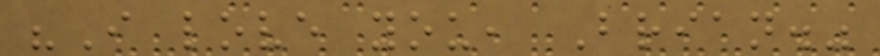"I love you, Brian."
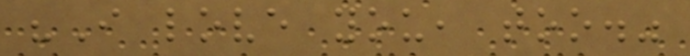"I love you, too."
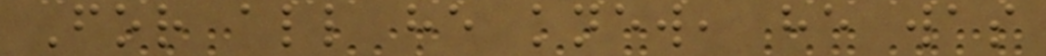For all he knew, he was
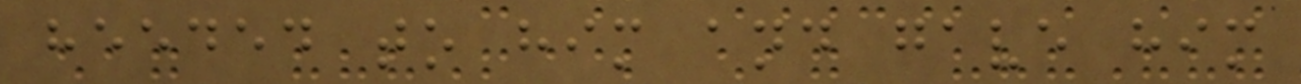heeded to him and gave him
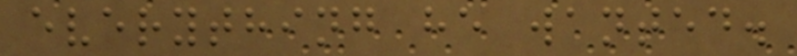everything he wanted.
